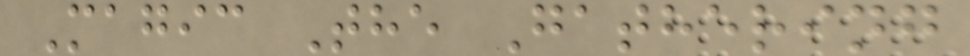Magic The Gathering
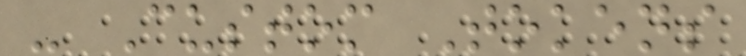- Custom Tokens
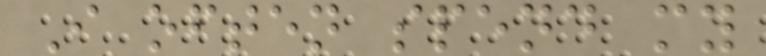I often spend my
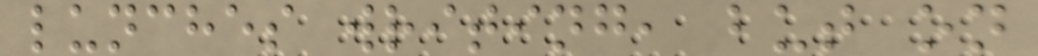lunches writing, but on
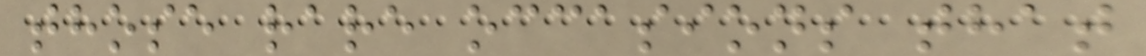those rare occasions that
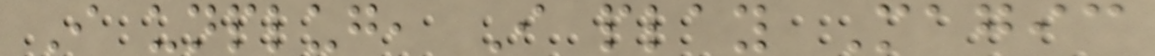I unplug, I play Magic
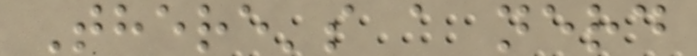There's a nerd
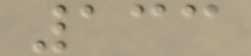133
